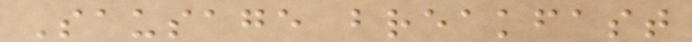Sausage breakfast
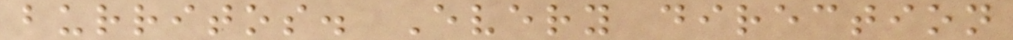burritos. Every direction
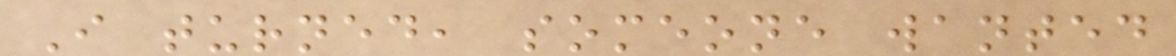I turned, someone wanted
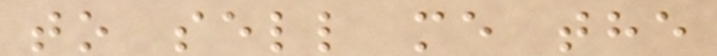to sell me the
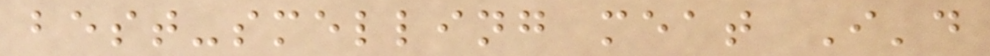best-smelling meat I'd
